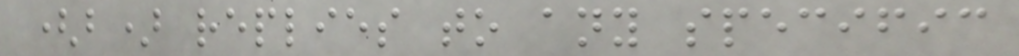(b) replies to any specific
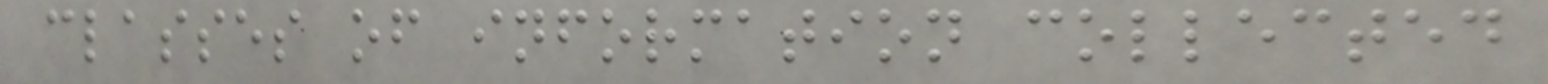classes of information collected
